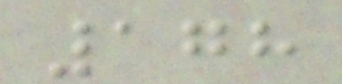178
